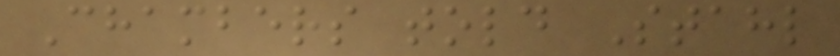Chambers told Stahl
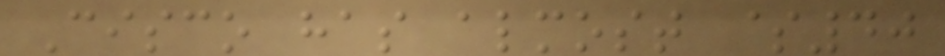Cisco has almost $40
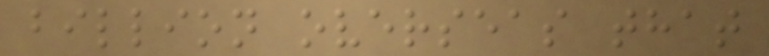billion overseas that
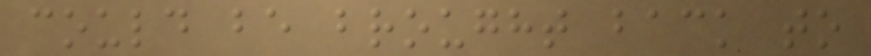could be brought back to
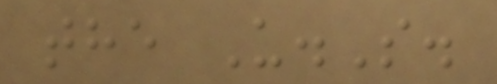the U.S.
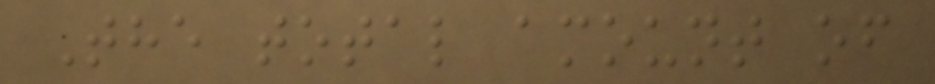The total amount of
